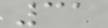31
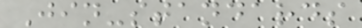Jin-standards
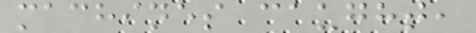machines caught,
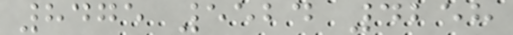8475 5524 4258
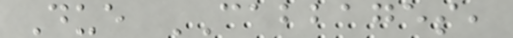Due CABBAGES,
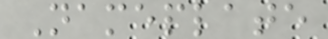Nameplate
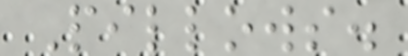Pillows.
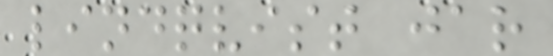lindqvist jar
